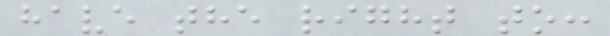have the right to:
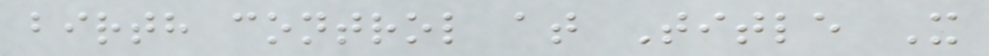birth control at Title X
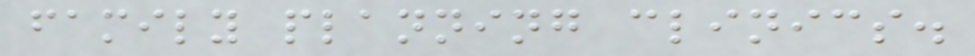family planning clinics.
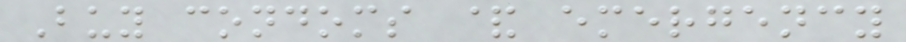Buy condoms & emergency
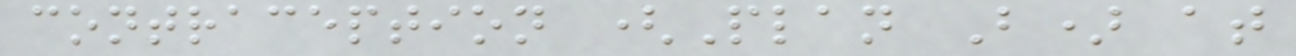contraception (Plan B) at
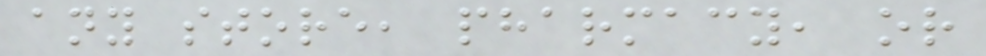any store, pharmacy, or
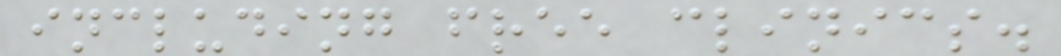including free clinics.
